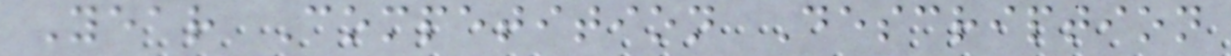Year Competition Description
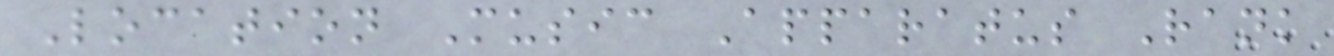Location Music Apparatus Rank
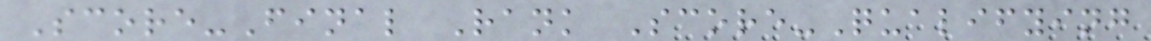Score-Final Rank Score-Qualifying
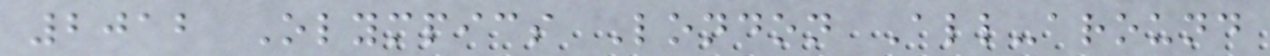2012 Olympics London All-around
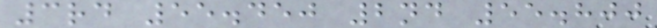3rd 55.450 2nd 55.800
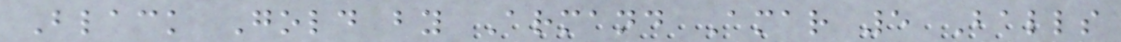Black Gold by Armand Amar 5 Balls
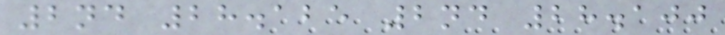2nd 28.125 2nd 28.100
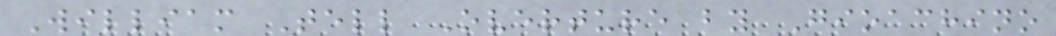William Tell Overture by Gioachino
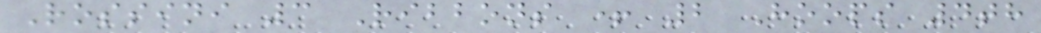Rossini 3 Ribbons + 2 Hoops 4th
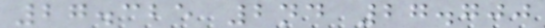27.325 2nd 27.700
